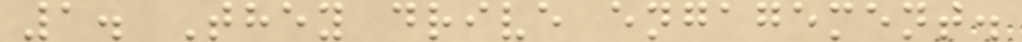1. They drive engagement.
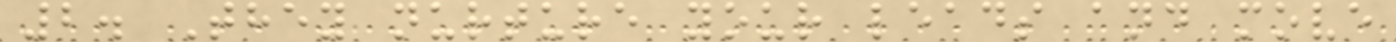2. They nurture your leads and move
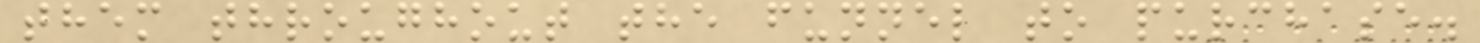them throughout the funnel to purchase.
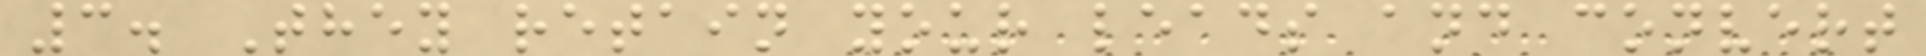3. They retain your leads and convert
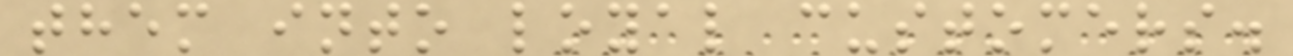them into loyal customers.
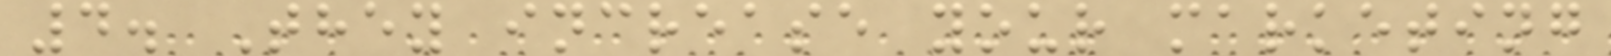4. They increase your marketing
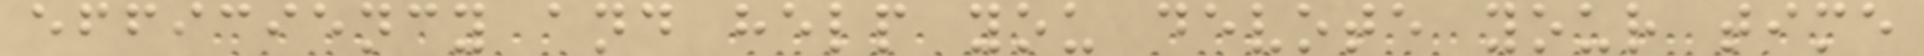efficiency and help you devote your time
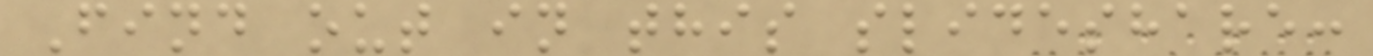Find out in this slideshare:
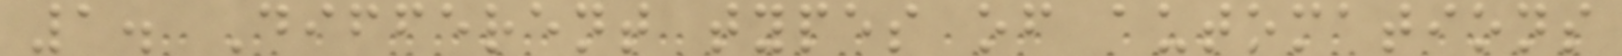1. Different types of automations
